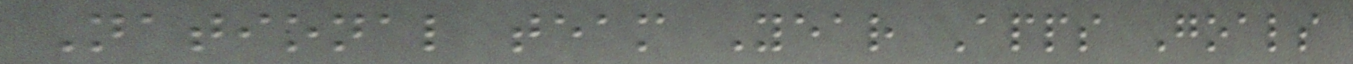National team Year Apps Goals
